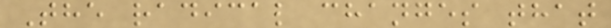The radical changes that
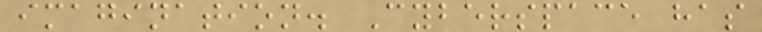imagination. Cyberspace has
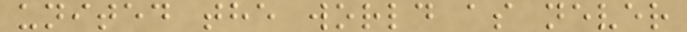united the world as never
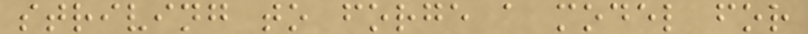striving to forge a model for
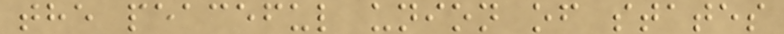the peaceful union of states
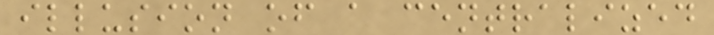illusion of a centralized
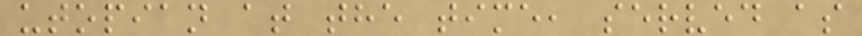utopian at the time, served as
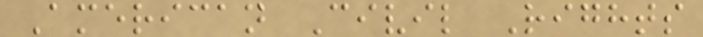American Civil Rights
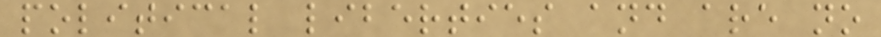political liberties and are no
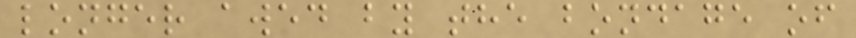longer awed by the bondage of
